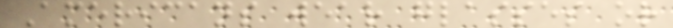Americans wear glasses or
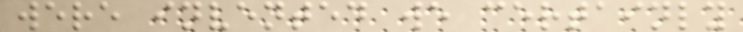were invented we certainly
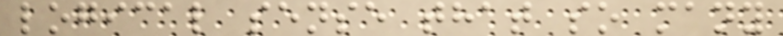logical sense that so many
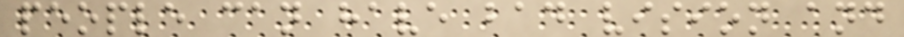people can have bad vision and
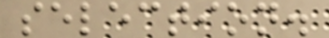selection.
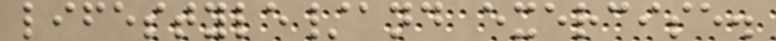lifestyle/and exercise.
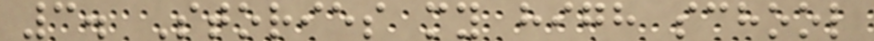3. Stories my high school
